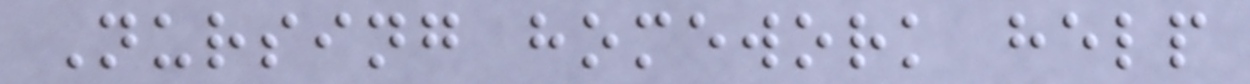Nursing homework help
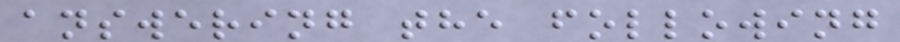answering the following
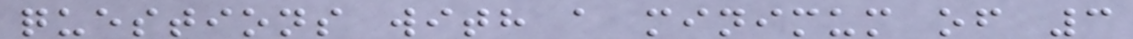questions with a minimum of 3
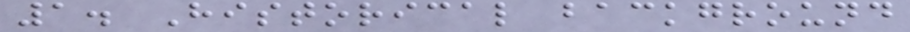1. Historical background
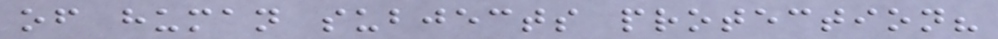of human subjects protection?
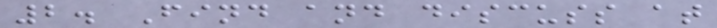2. Find and discuss at
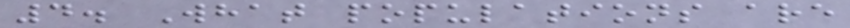4. What populations are
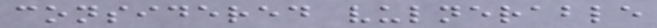considered vulnerable
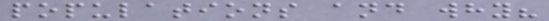populations and why?
